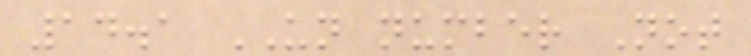14.1 UN number Not
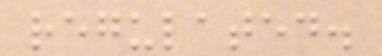regulated.
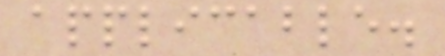applicable.
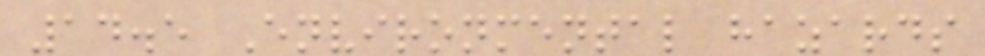14.5 Environmental hazards
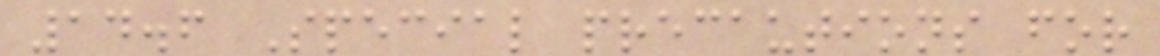14.6 Special precautions for
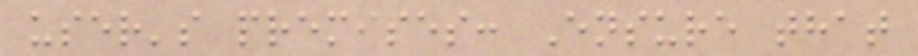user's premises: Ensure that
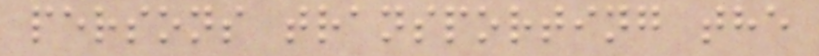persons transporting the
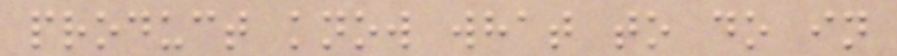product know what to do in
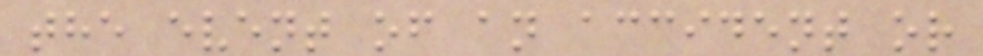the event of an accident or
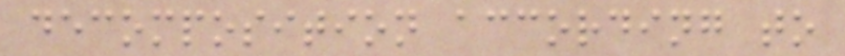decomposition according to
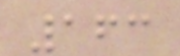163
